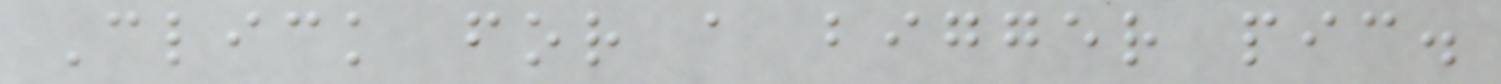Click for a bigger pic.
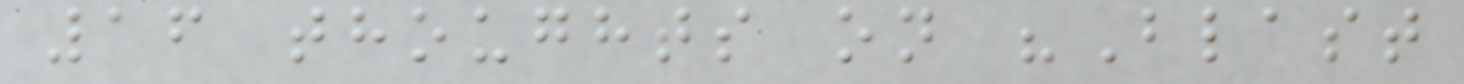16 thoughts on "Blast
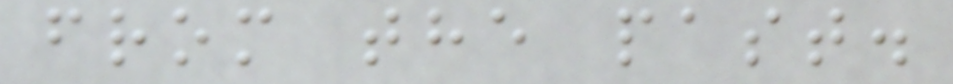from the past.
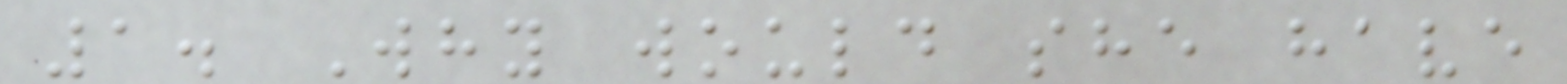1. Why would she have
